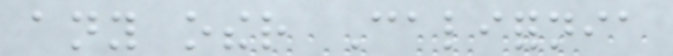any other California
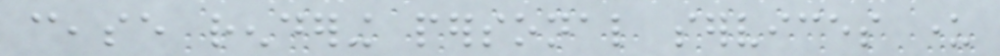cease rendering personal services under
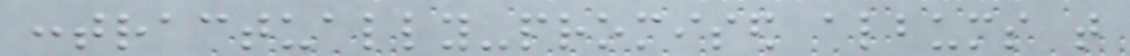contractually-promised albums that
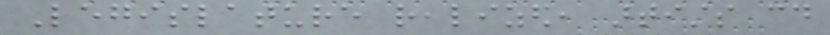Legislature realized, artists could
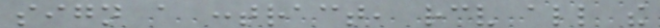sign a contract, receive all the
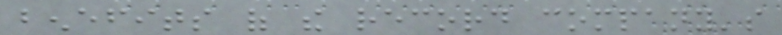benefits of the record company's
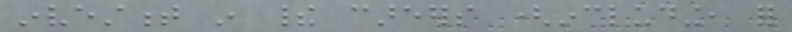investment in their careers (including, for
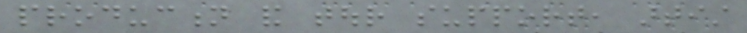production and tour support, artist
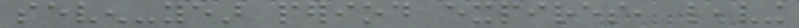seven-year period expires, leaving
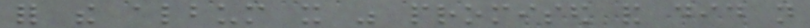for the album it was promised and did not
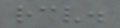receive.
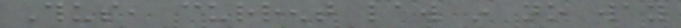Thus, current law in no way
